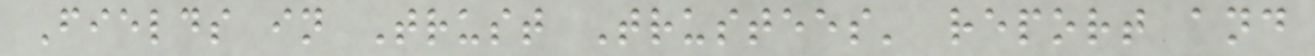Fields in Trust Trustees' report and
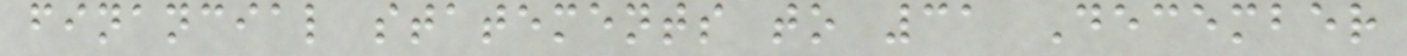financial statements to 31 December
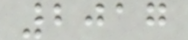2017
